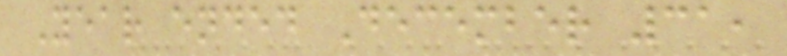Year ended December 31,
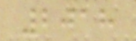2018
